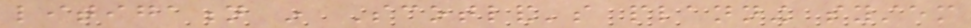litigation in Scotland's planning system
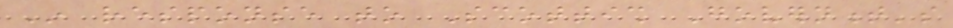In response to Scottish Government's
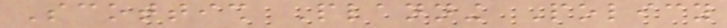Scottish Planning Policy
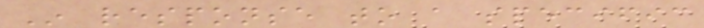In response to a specific
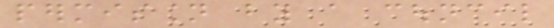permission by a council
